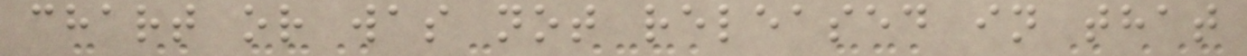chart or was not released in that
